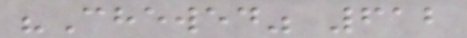"Chewed" 612
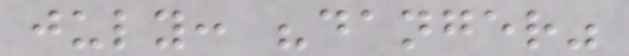july: "danger"
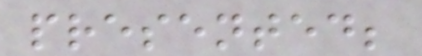presented;
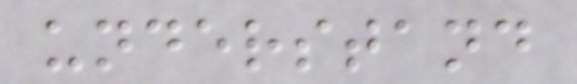understand
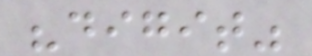"digit"
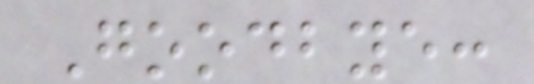Goodbye:
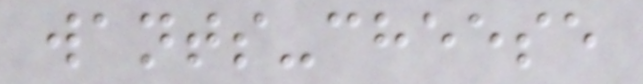wants-cheese
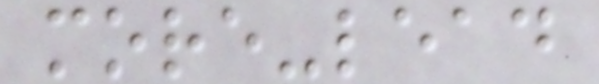more-lead
